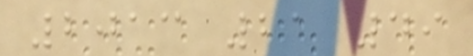2013 21 49
